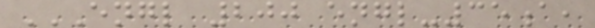ENGL 200 ENGL-35A,
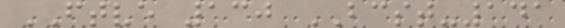FTVE 130 BCST-141
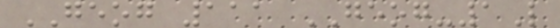GEOG 111 GEOG-1L
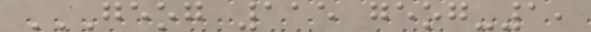GEOG 115 GEOG-1,
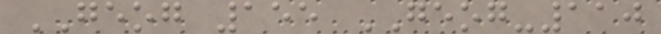GEOG 155 GEOG-110
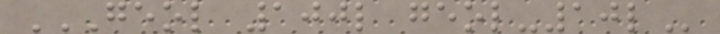GEOL 100L GEOL-10L
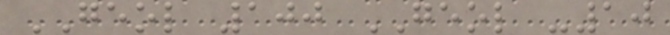GEOL 100 GEOL -10
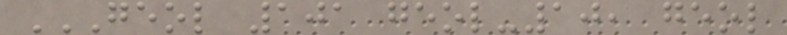GEOL 101 GEOL-10, GEOL
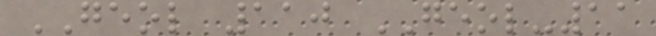GEOL 110 GEOL-11
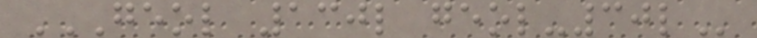GEOL 130L GEOL-30L
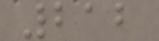212
